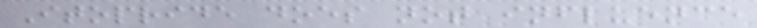Itopride does not influence
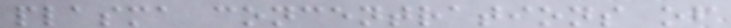plasma concentrations of
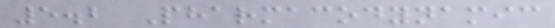5.2 Pharmacodynamic
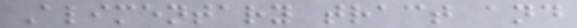Alimentary tract and
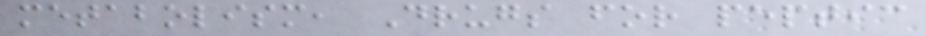metabolism, Drugs for peptic
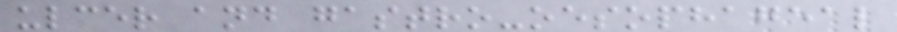ulcer and gastro-oesophageal
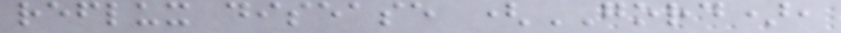reflux disease (GORD),
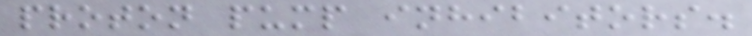proton pump inhibitors.
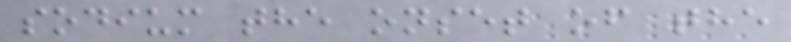sodium the onset of the
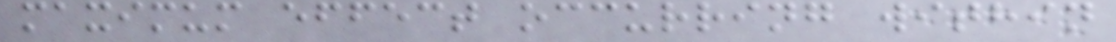maximum effect occurring within
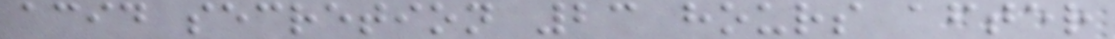acid secretion 23 hours after
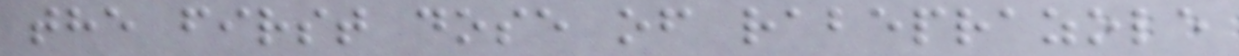the first dose of rabeprazole
